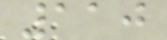110
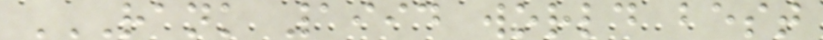RANK 1994 WORLD BEST
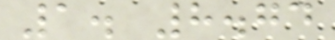1. 8.74
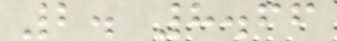2. 8.66
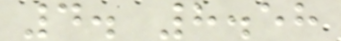4. 8.58
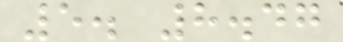5. 8.47
